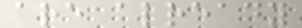are already
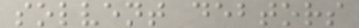solvent debtors
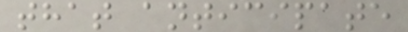that anticipate
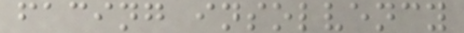facing insolvency
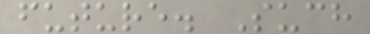future. Such
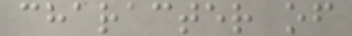character of
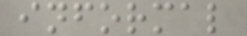informal
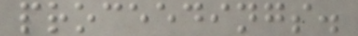proceedings.
